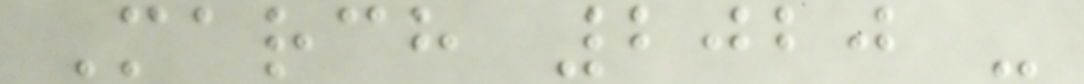March 2020 -
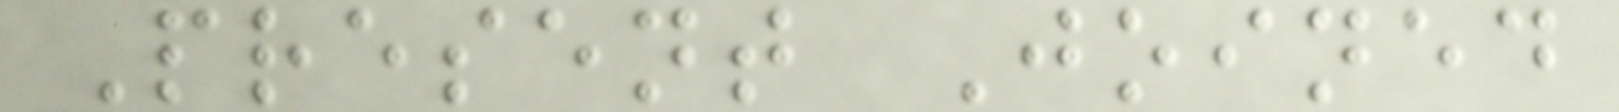Present Joined
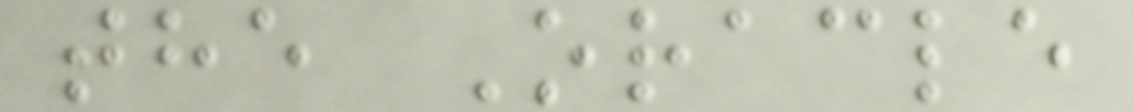the Oracle
